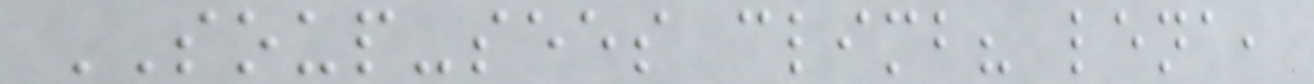SOUP-sees climb? lena,
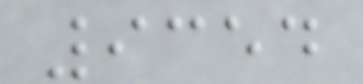9354
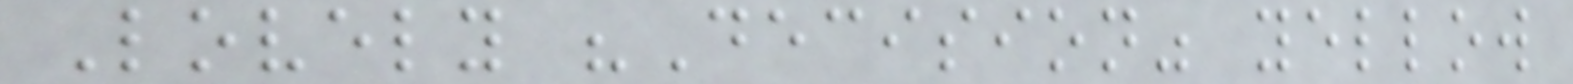Lovely "Decision" yellow
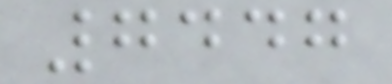7447
